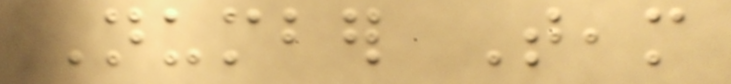Number Team
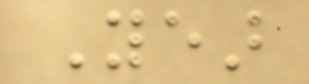Year
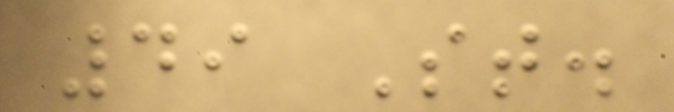49 St.
